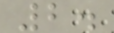2.
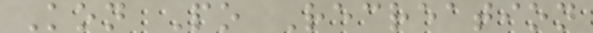Kon Po Recreation
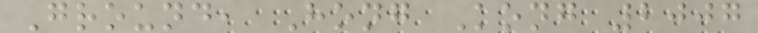Ground, Hong Kong 2007
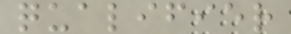qualifier
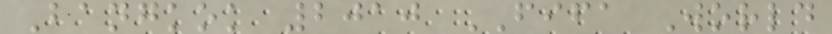Bangkok 2010 FIFA World
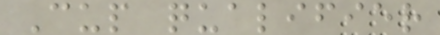Cup qualifier
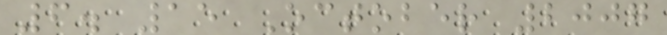6. 15 October 2007
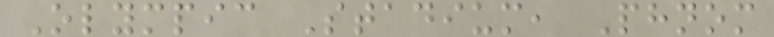Olympic Stadium, Phnom
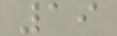19
